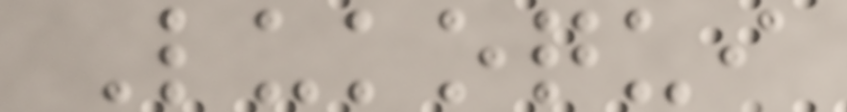Lukoqui
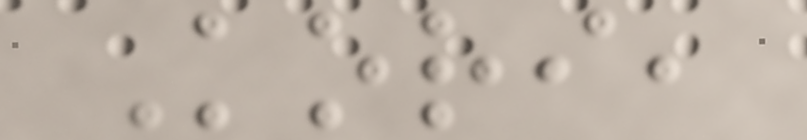Kori,
